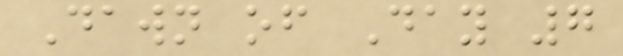Dawn of Day 7
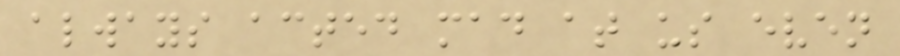always acted mad at us even
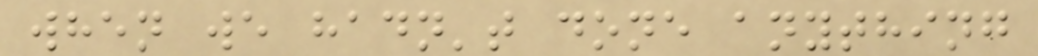when we hadn't done anything
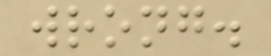wrong.
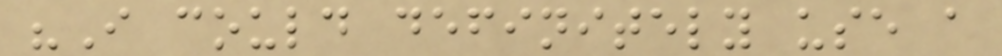"I could definitely use a
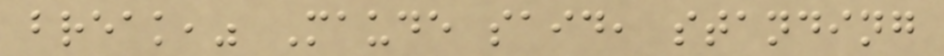break," Maude said, standing
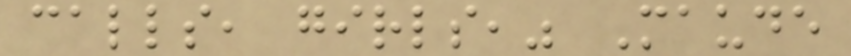calls, girls," Maude
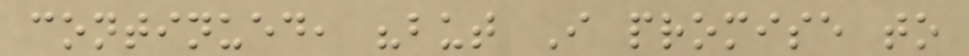continued, "but I promise to
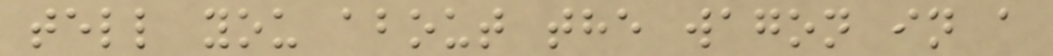tell you about the wagon in a
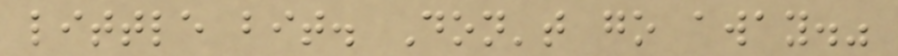little bit. Don't go away."
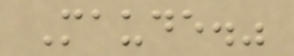Maude."
